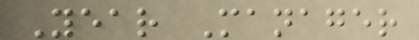Year Manager
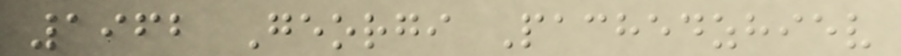1962 Georgi Pachedzhiev
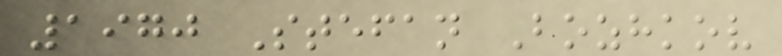1970 Stefan Bozhkov
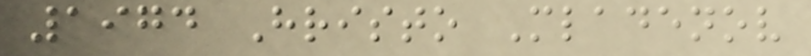1974 Hristo Mladenov
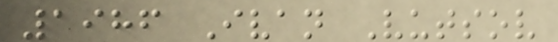1986 Ivan Vutsov
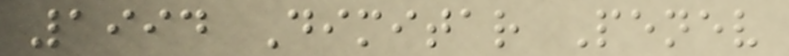1994 Dimitar Penev
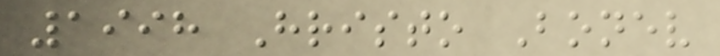1998 Hristo Bonev
